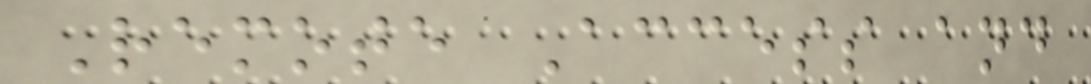Remote Access and
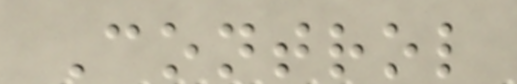Control
